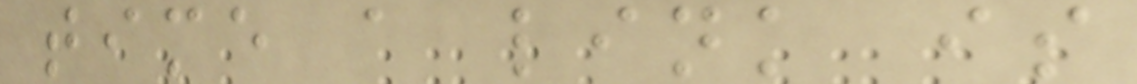time a link is
